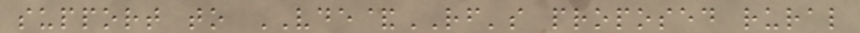support to VDE&RF's proposed rural
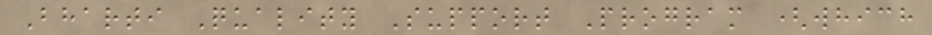Bharti Quality Support Program (which
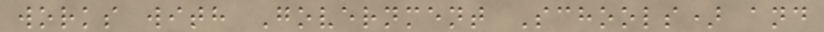works with Government Schools) and
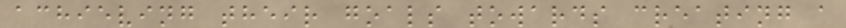achieving their goals towards creating a
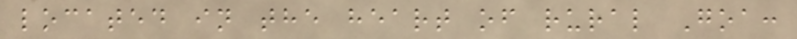located in the heart of rural Goa:
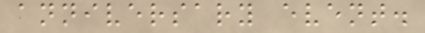anniversary event.
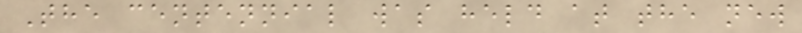The centennial was held at the new
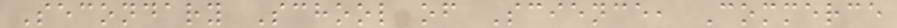Secondary School of Science, Commerce
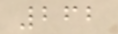262
